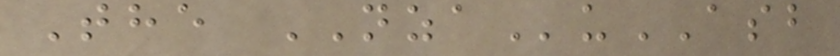The NZAuASB
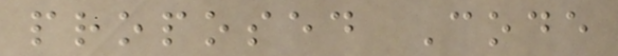proposed Code
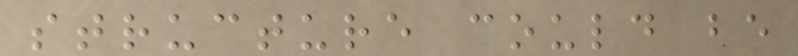structure could be
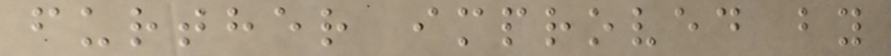further improved by
